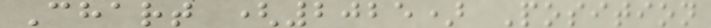Chart (2025) Position
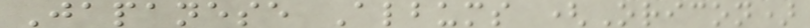Japanese Albums (Oricon)
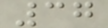37
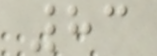83
